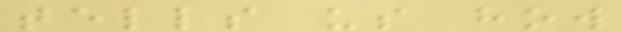tells us how
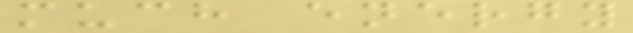much energy
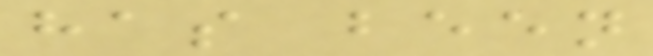has been
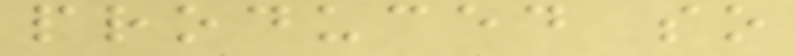produced so
